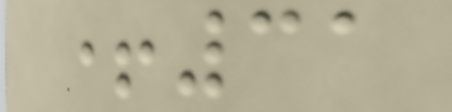+31
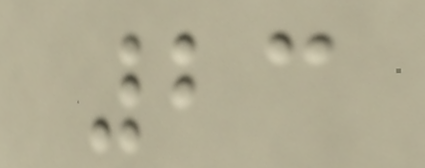23
